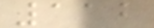112
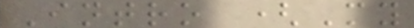Intro (My
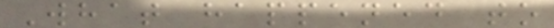What happened to
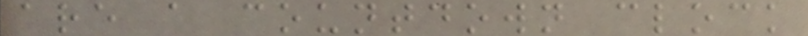are a countdown clock
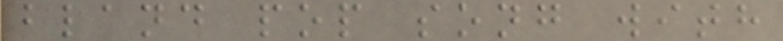bland pop song with
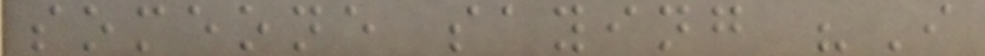someone saying "I
